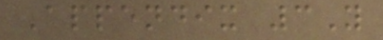Appendix 3Y
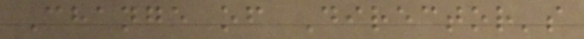Change of Director's
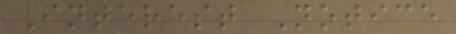Interest Notice
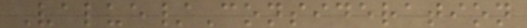Value/Consideration
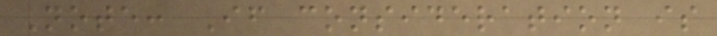Note: If consideration is
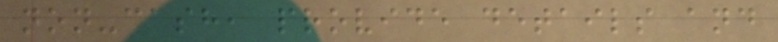non-cash, provide details and
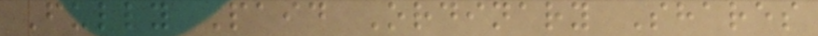Fully Paid Ordinary Shares
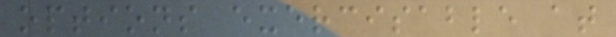options exercisable at
